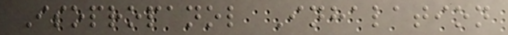Isopropanol Inhalation
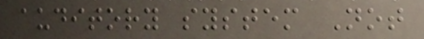auditory system Not
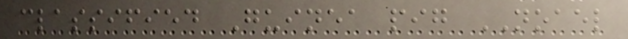classified Guinea pig NOAEL
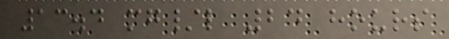13.4 mg/l 24 hours
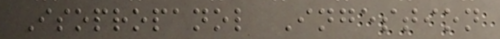Isopropanol Ingestion
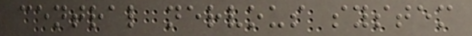central nervous system
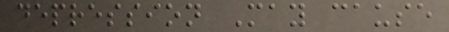depression May cause
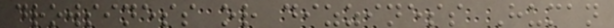drowsiness or dizziness Human
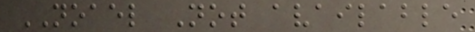NOAEL Not available
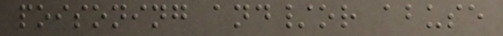poisoning and/or abuse
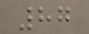87
